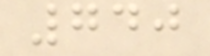740
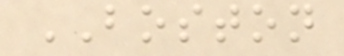BOSTON
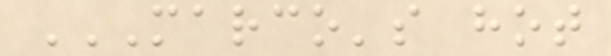MARCO'S HOT
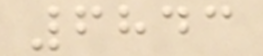6843
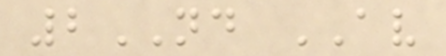2ND AV
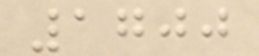1700
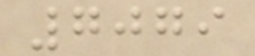7079
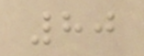80
